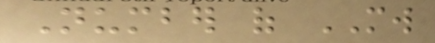Number of MW
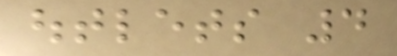outlets 4
